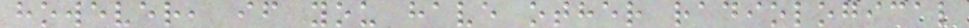however, if you have other radiological
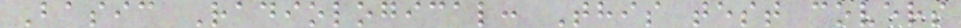Basic Radiological: This test covers
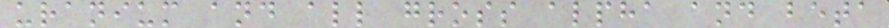uranium and all gross alpha and beta
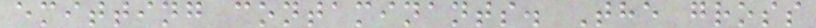emitting contaminants. The gross
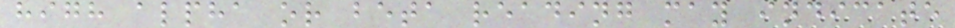high alpha or beta reading may indicate
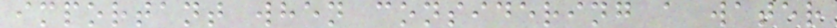important when considering a water
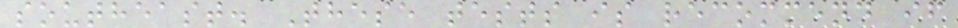southeast. These tests is recommend if
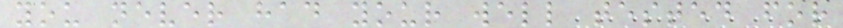you never had your well tested for
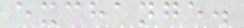exchange.
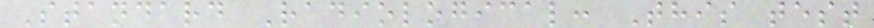Standard Radiological: This test
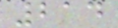214
